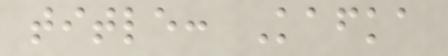title: Kafka
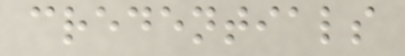credentials
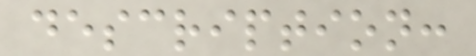description:
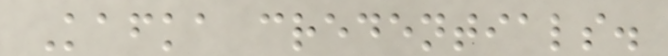Kafka credentials.
